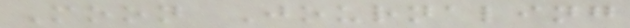Moon Journaling
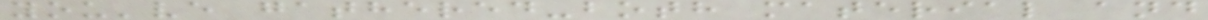you've gathered-both material and
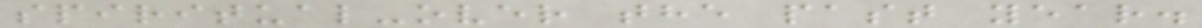spiritual-over the past year.
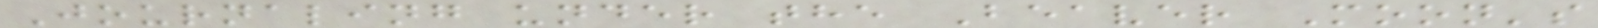Journaling under the Beaver Moon's
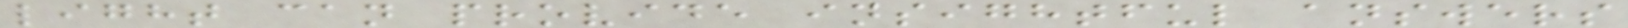light can provide insightful answers
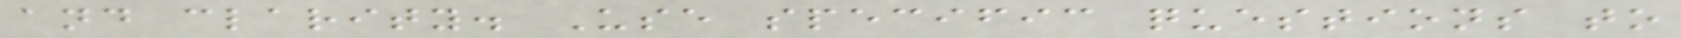and clarity. Use specific questions to
